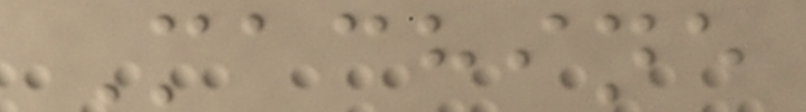Machine
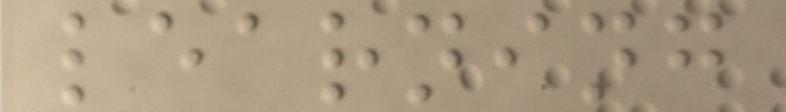learning
